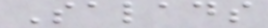Salads
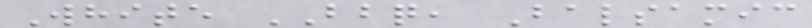White BBQ, Balsamic
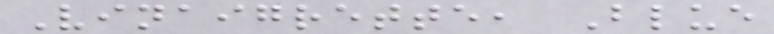Vinaigrette, Blue
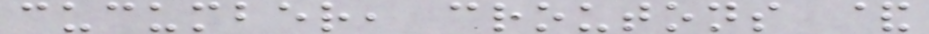cucumber, croutons &
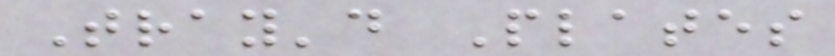Tray'd Plates
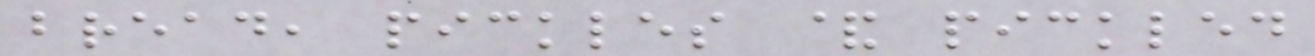bread, pickles & pickled
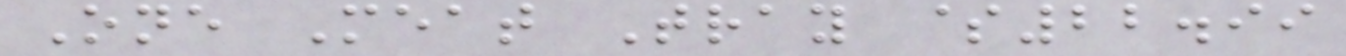One Meat Tray $22.99
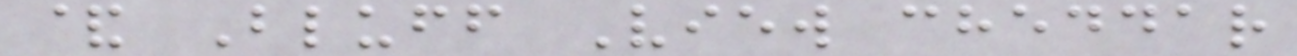& Bluff View cheddar
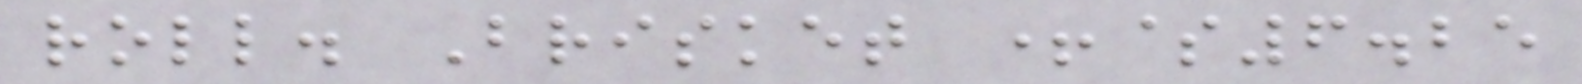roll. Brisket +$6.25
